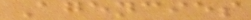Agencies
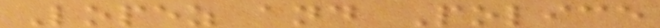Lopez and Police
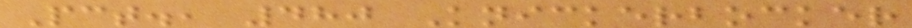Pct., 480 Knickerbocker
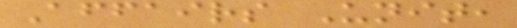Affairs Unit,
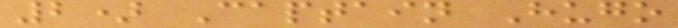2) Captain Hugo
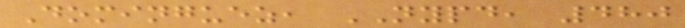Dominguez, NYPD, 480
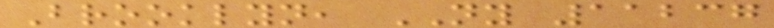Brooklyn, NY 11237
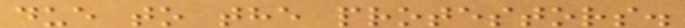due to the protestors.
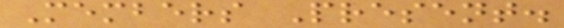Members Present.
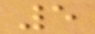5
